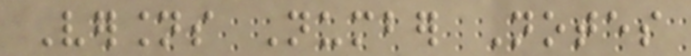Versions Number Notes
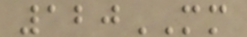120MM
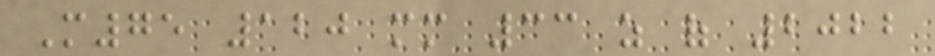M75 120 mm 33 as of 2022
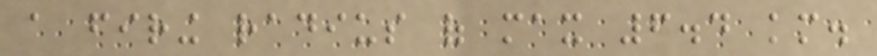a firing radius of max 6.4 km.
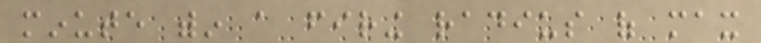minute within a firing radius of max
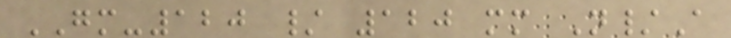GM-120 / 120 mm N/A
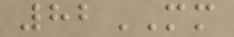82MM
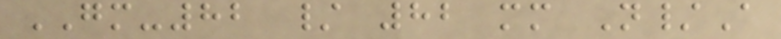GM-82 / 82 mm N/A
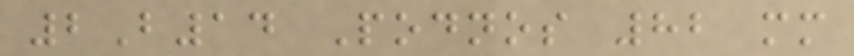2B14 Podnos 82 mm
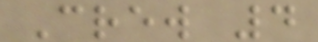Crew 4
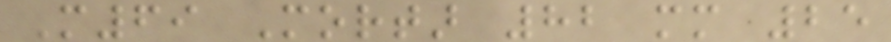M69 Mortar 82 mm 25
